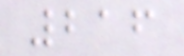216
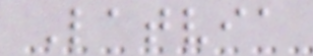Latvia
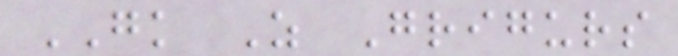GK Z Grigurs
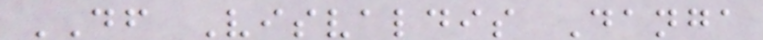DF Visvaldis Danga
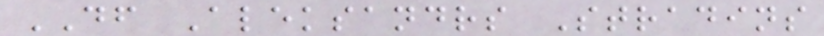DF Aleksandrs Stradins
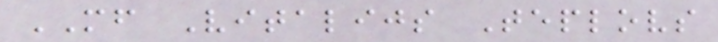MF Vitalijs Teplovs
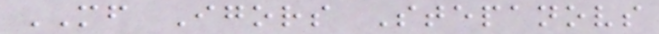MF Igors Stepanovs
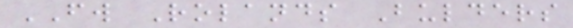FW Rolands Bulders
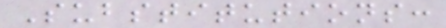Substitutions:
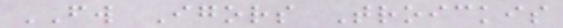FW Igors Troickis
